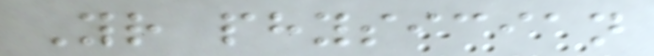Your physician
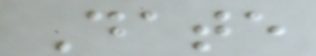Date
